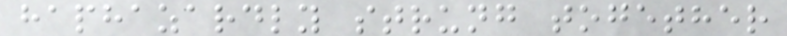haphazardly strung together
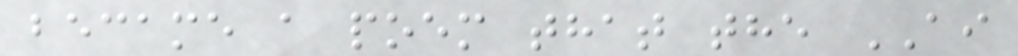became a poem that the AI
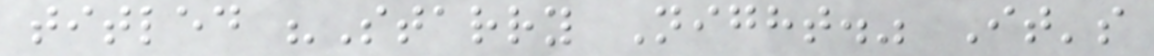titled "Starry Night." It's
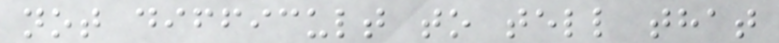not difficult to tell that
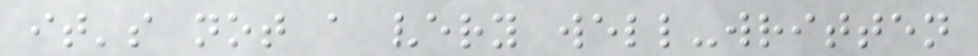it's not a very well-written
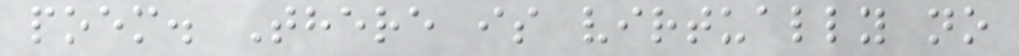poem. There is virtually no
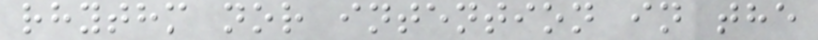rhythm nor intention in the
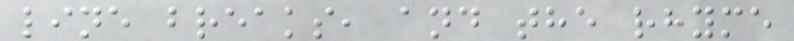line breaks, and the rhyme
